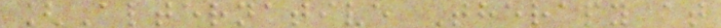[Alternative Therapy at
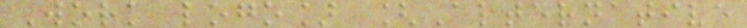Work logo] [Alternative
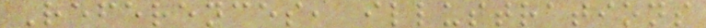References, illustrations
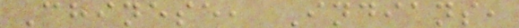Chinese, Indians,
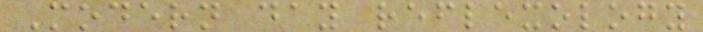Modern day reflexology
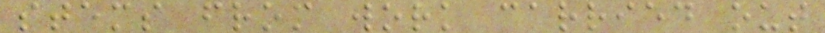stems from work carried out
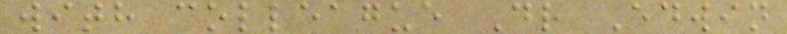with colleague Dr Edwin
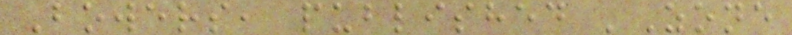Bowers, published 'Zone
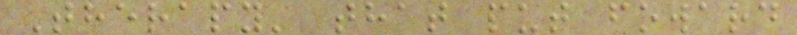Therapy' that put foward
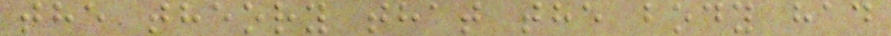the theory that the body had
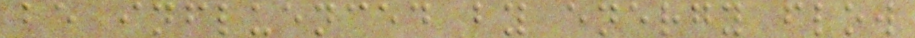be influenced by energy flow
